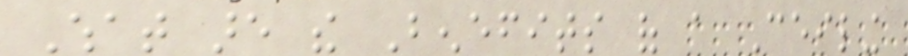What are the Benefits of a Ceiling
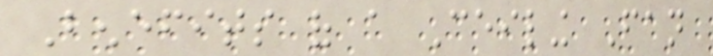Benefits of a Ceiling Fan
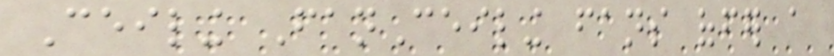Ceiling FanCeiling fans offer a
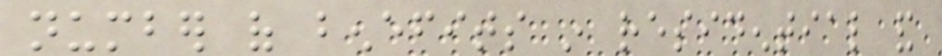number of benefits in residential and
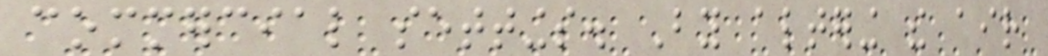commercial settings. By altering the air
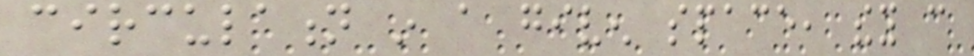circulation in a given space, they can
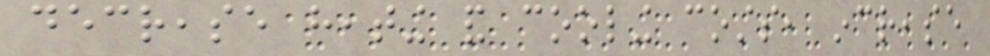decrease heating and cooling costs, increase
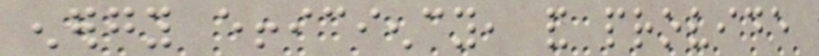energy efficiency, and provide
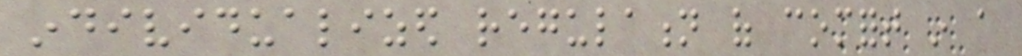individualized regulation of comfort in a
